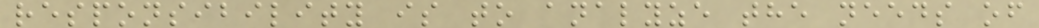responsibility is to analyze the needs of
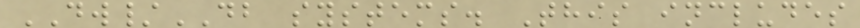DW/DB systems. This includes
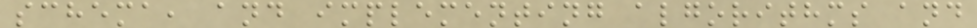schema, and implementing algorithms and
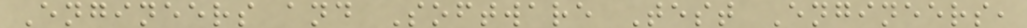Engineers and Software Test Engineers,
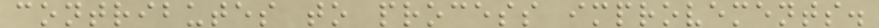contributes to process improvements.
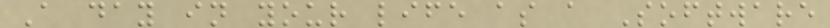A day in your life as a Software
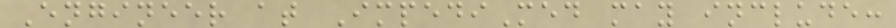Engineer at ImpediMed may include:
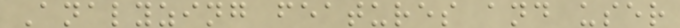Analyzing features and user
